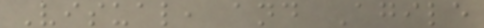Visual, and Agile
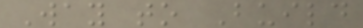Way to Build
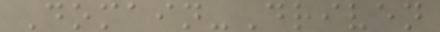Domain-Driven
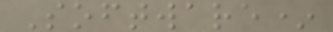Software*
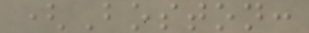(Boston:
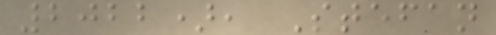2022), Stefan
